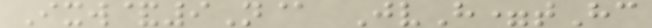Ixw&9N@ JvH=tHc
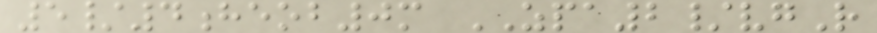5/4heob0m ZPA2/vgR
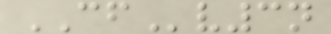CFv3n
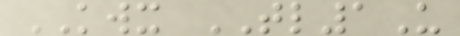KWX TL1U
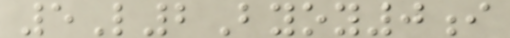5L2Byoy0i
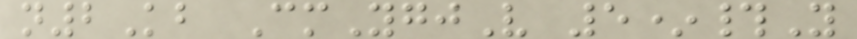n2Kb CmYgjV 5*#Y
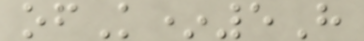ofK*5H
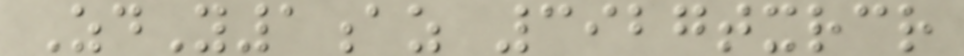ZdY1az 3927txrcr
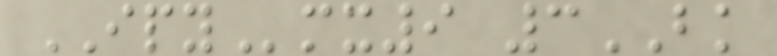IPYmx9 3BK
